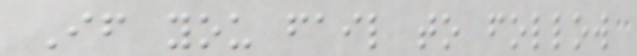If you fail to follow
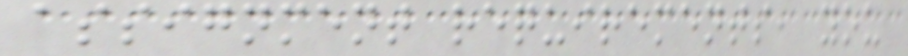assignment requirements, you
